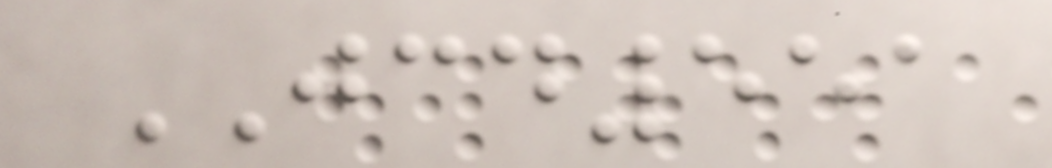JCD551
